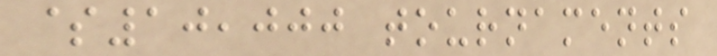$10,000 tournaments
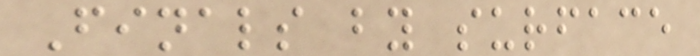Finals by surface
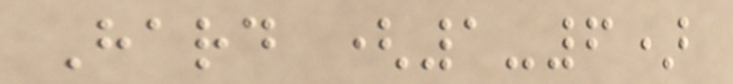Hard (1-6)
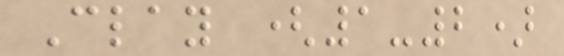Clay (1-2)
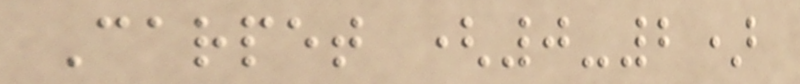Carpet (0-2)
